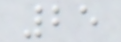25
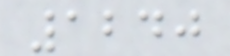1240
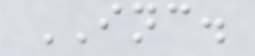INC.
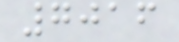7016
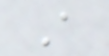A
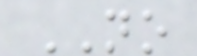NO
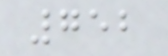752
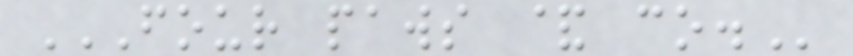FOUR PAWS & CO.
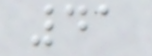41
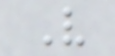V
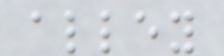alley
